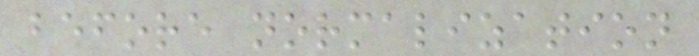before normalization
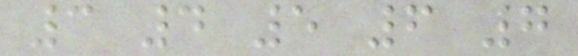3 4 5 6 7
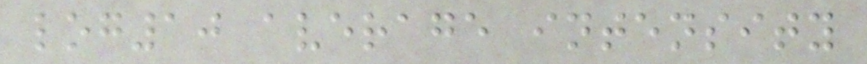log10 average intensity
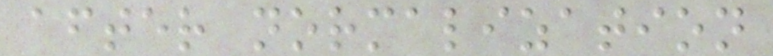after normalization
